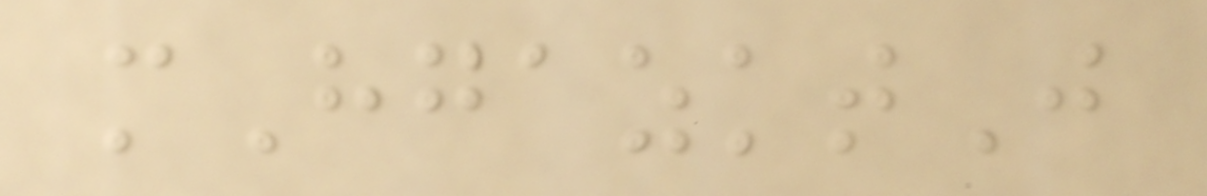mHgazktJ
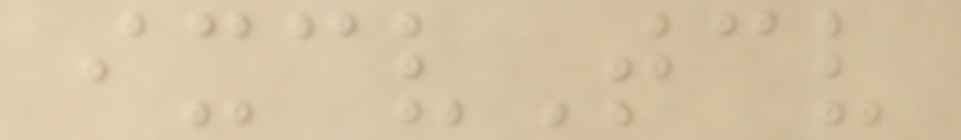ixcvTcv
